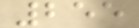255
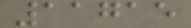11715
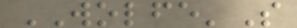WOLFE'S
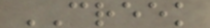CREEK
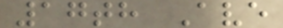17th Ave
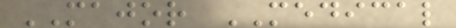MAJOR MEDICAL
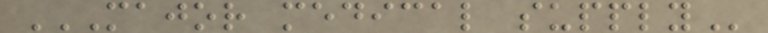MAJOR MEDICAL SUPPLY
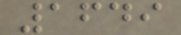1649
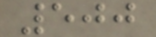500
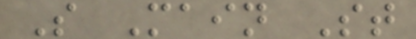S Main St
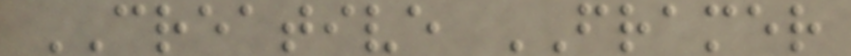CREATIVE FRAMER
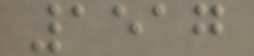1517
